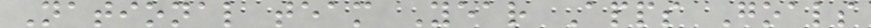National team Year Apps Goals
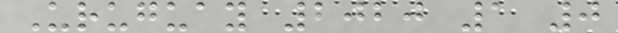Uruguay 2020 1 0
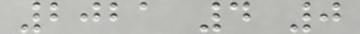2021 4 0
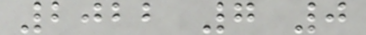2022 7 0
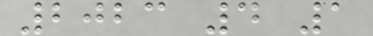2023 4 1
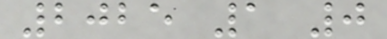2025 1 0
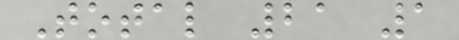Total 21 1
